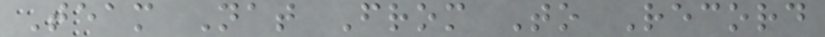Team Nat From To Record
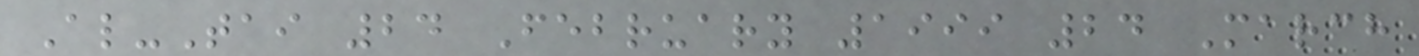Al-Tai 24 February 1999 24 March
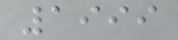1999
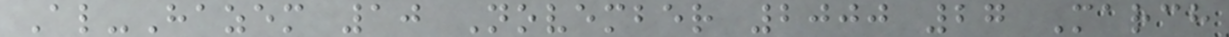Al-Hazem 10 November 2000 27 March
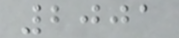2001
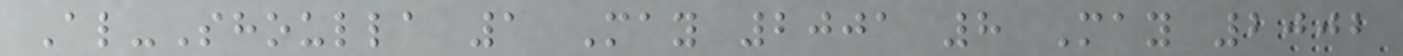Al-Shoulla 1 May 2001 8 May 2002
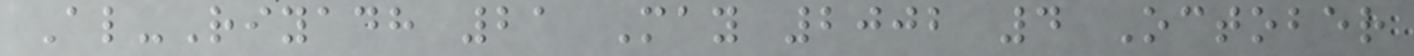Al-Riyadh 21 May 2002 4 October
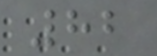82
